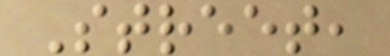Street,
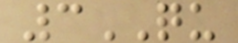3QU
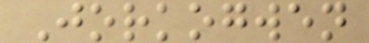Jorkogwen
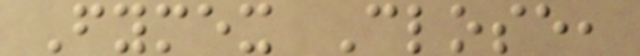Fymex Close,
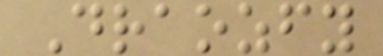Draozfy
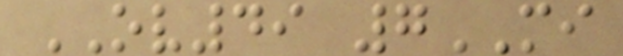OV49 7MI
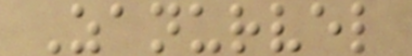Zanurvel
